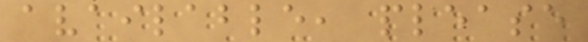available, please
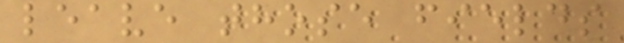leave those fields
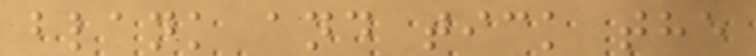blank and tick the
